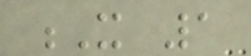X 1
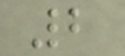2
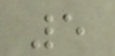5
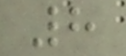8
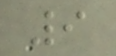9
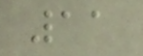11
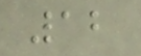12
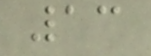13
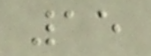15
